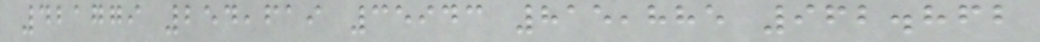421779 254,619 35943 815,885 962.862
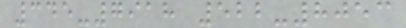345-7918 522-8053
